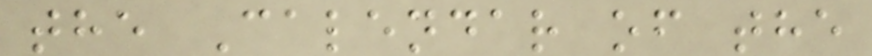the Calendar of the
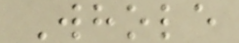Whole
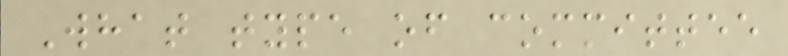What type of committee
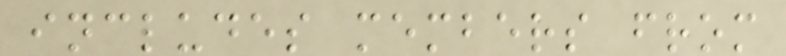includes members from
